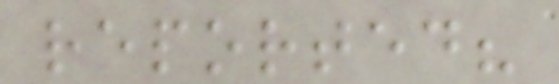reported?
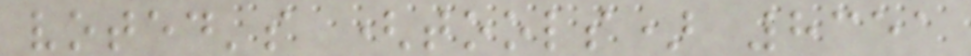voted's (tools) 8351
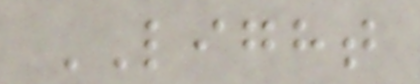LIGHT
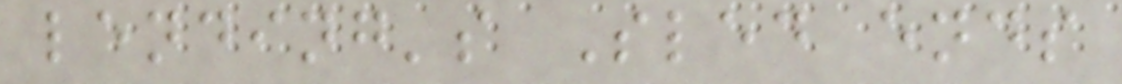lending's Sled ends
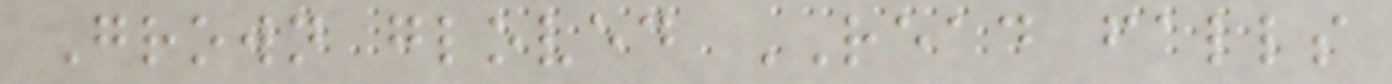Grown gloved READ falls
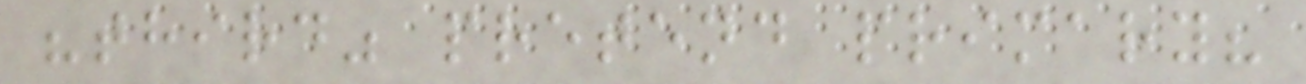"third" pretend primary?
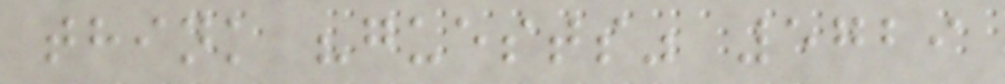think "guests" 5729
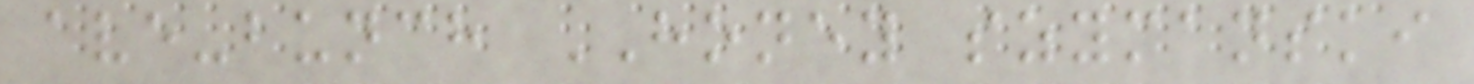ave-bunch HONEY szymanski
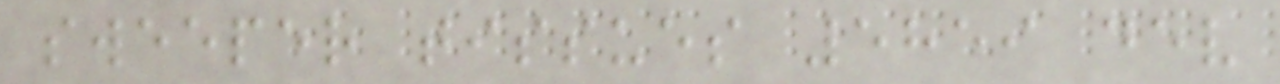sweeper tissues 5859 dev
